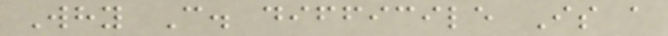Why C. difficile Is a
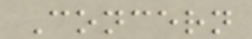Concern
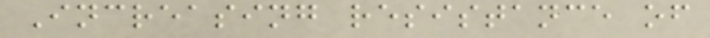Increasing resistance of
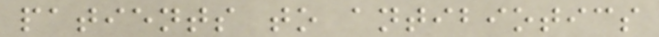patients to antibiotics
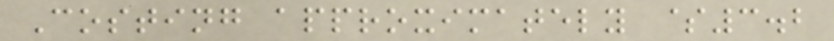Costing approximately $3.2
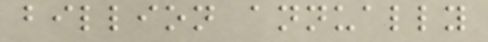billion annually
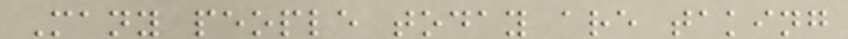Many people today are taking
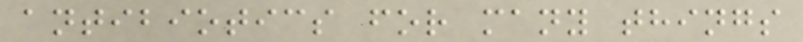antibiotics for many things
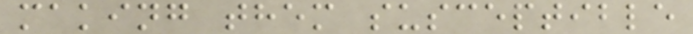making them susceptible
